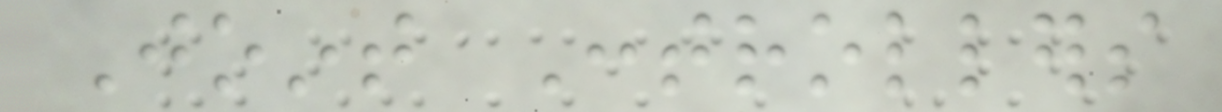Joint Controllers
